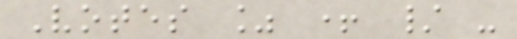Votes % + / -
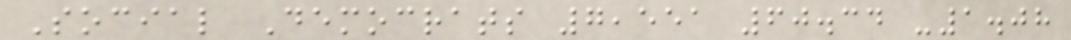Social Democrats 7,551 60.34 -1.08
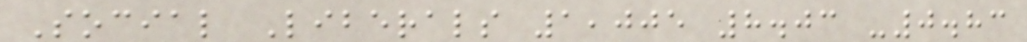Social Liberals 1,005 8.03 -0.83
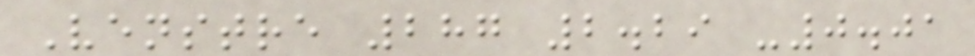Venstre 287 2.29 -0.01
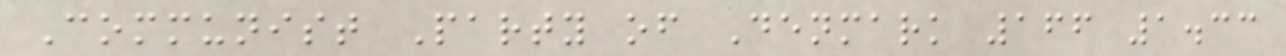Communist Party of Denmark 166 1.33
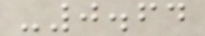-0.64
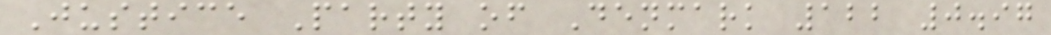Justice Party of Denmark 122 0.97
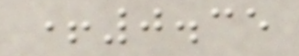+0.35
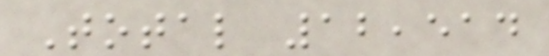Total 12,514
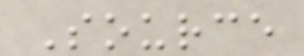Source
